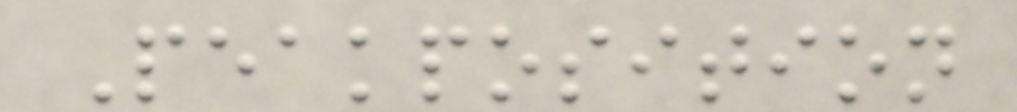Peakposition
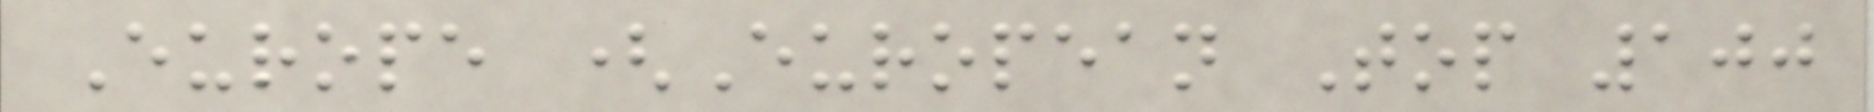Europe (European Top 100
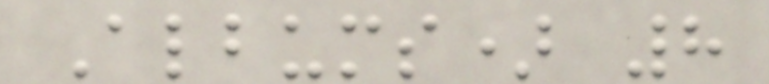Albums) 8
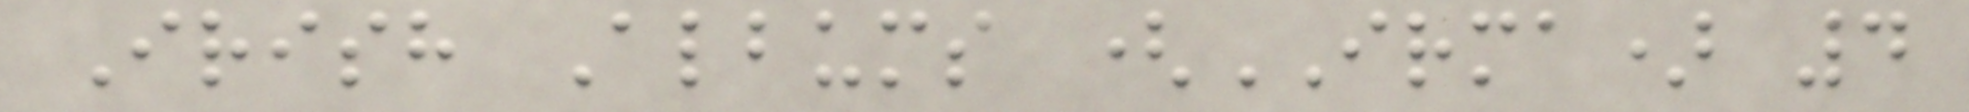Irish Albums (IRMA) 4
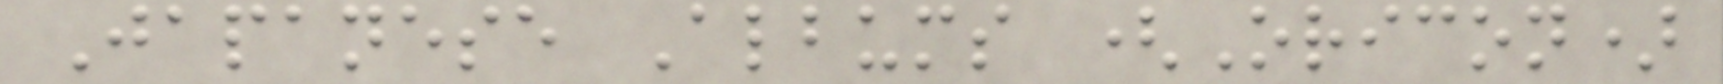Japanese Albums (Oricon)
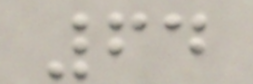64
